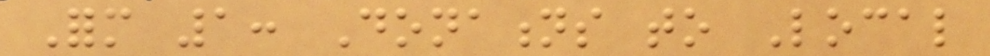Form 1: Donations to Local
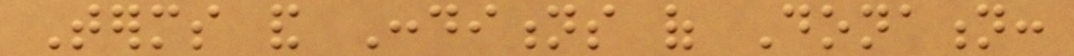Terms and Conditions of Donation:
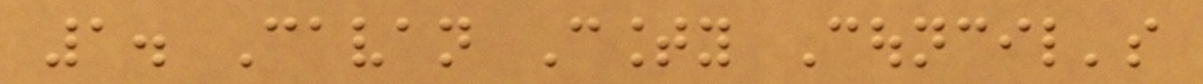1. Cavan County Council's
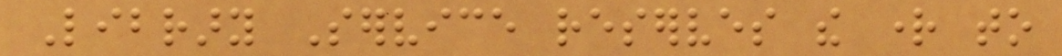Library Service reserves the right to
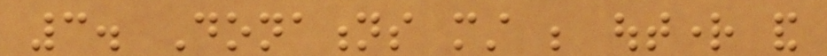3. Donations must be outright and
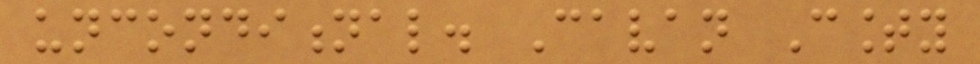unconditional. Cavan County
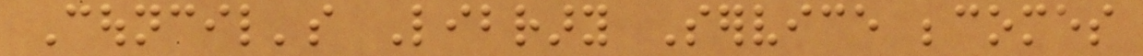Council's Library Service becomes
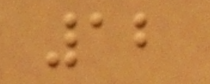12
